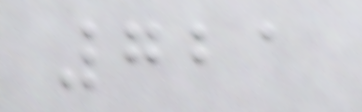721
